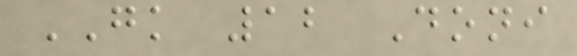GK 12 Doni
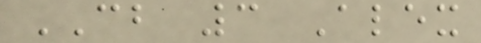CB 3 Alex
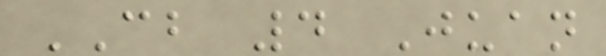CB 4 Juan
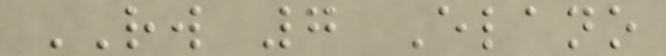RW 7 Elano
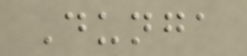Dunga
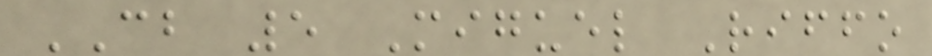CB 5 Miguel Riffo
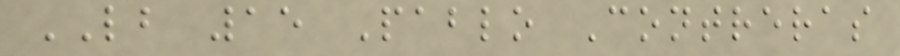LB 15 Pablo Contreras
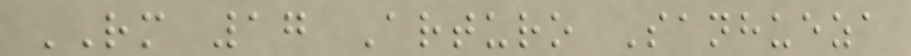RM 17 Arturo Sanhueza
